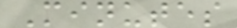Minutes
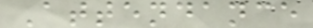Attendance
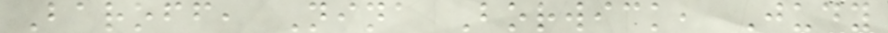Baroff, Nina Borwick, Judy
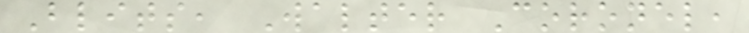Blits, Walter Coronel,
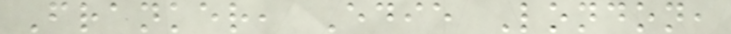Franker, Edie London,
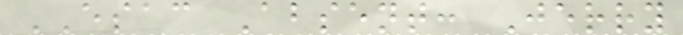ESAC Absent: Jerry
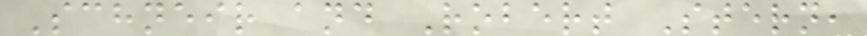Schneir and Robert Stern,
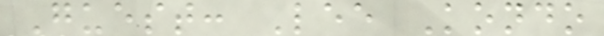Guest: Lee Kondo
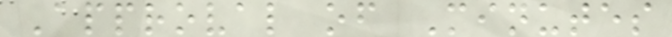Approval of Minutes
